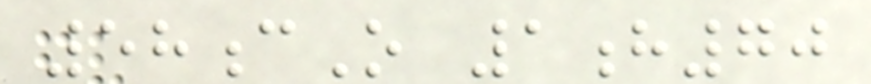58cO 1h70
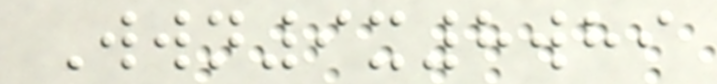Wwn9x8whi
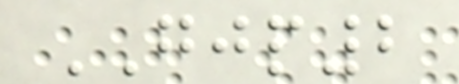GJP2
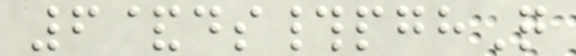6&ds#pghQ
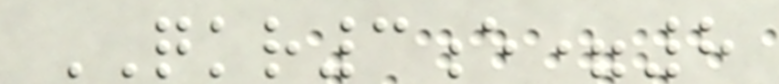QKR3e=8
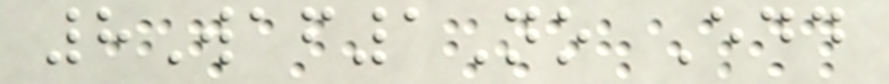8Waf1No Edd
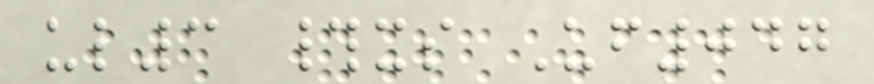ul3 #xs Uf047
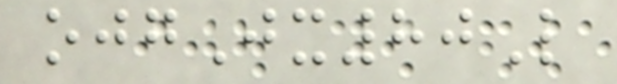ojgJx80L
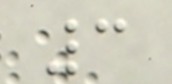3
